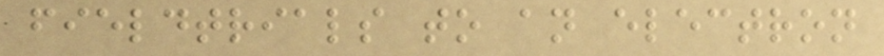fieldtrials to an electron
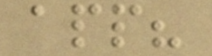app?
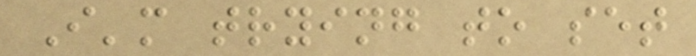I'm trying to set
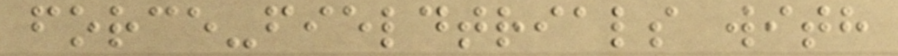force-fieldtrials with
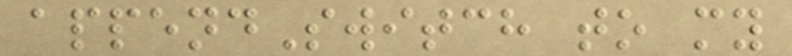appendSwitch to my
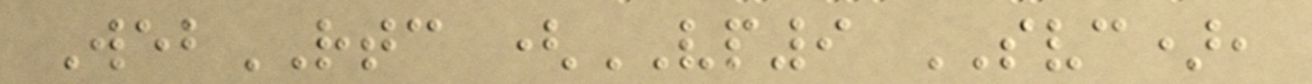WebRTC (VP9 SVC),
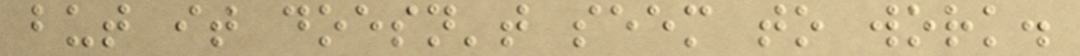but it doesn't seem to work.
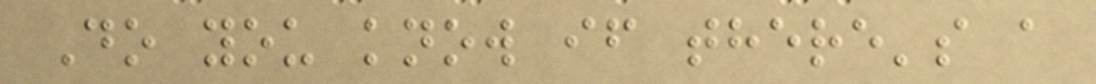Do you know if there's a
